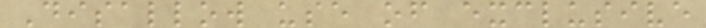Disallow use of exclusive
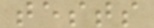tests
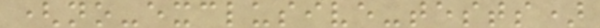(no-exclusive-tests)
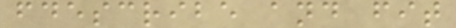fdescribe and fit
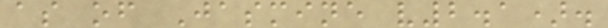as of Jasmine v2.1).
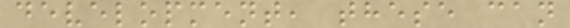development, these can
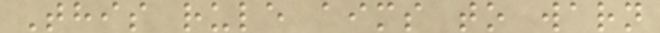This rule aims to warn
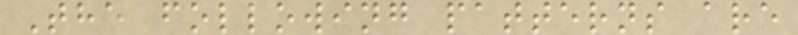The following patterns are
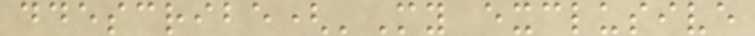ddescribe('My exclusive
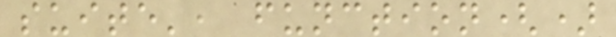suite', function()
